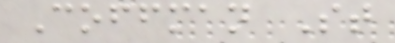Coffman St
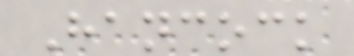Hancock
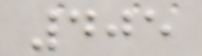405
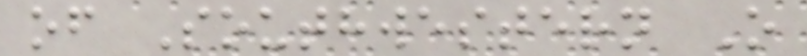of Southwestern O
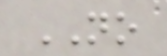NO
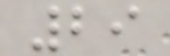29
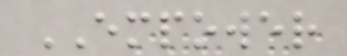EMPOWER
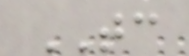TC
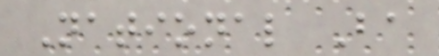National Ba
